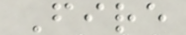Fire
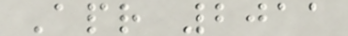Apr 2011
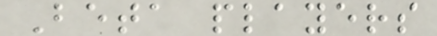Beta players
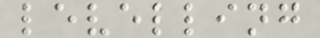levelling
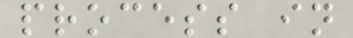process in
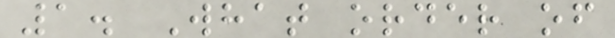1. What order of
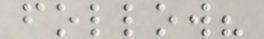follow?
